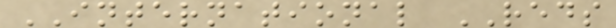INTERNATIONAL REDS
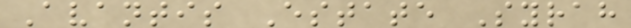Avantis Estate Syrah
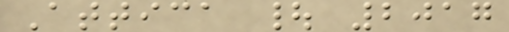Attica | 2017
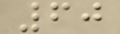60
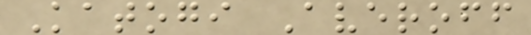Katogi Averoff
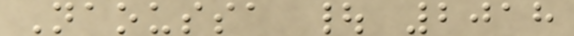Naoussa | 2018
